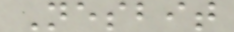Nesbit
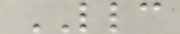LLC
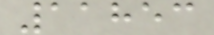11853
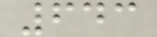643
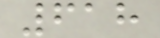618
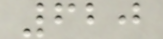620
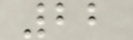22
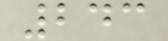243
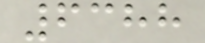6388
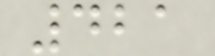421
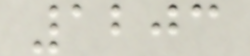1203
